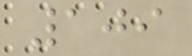109
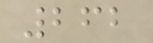262
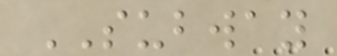SUBWAY
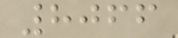8066
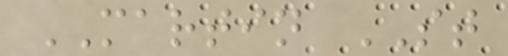MARTIN ST
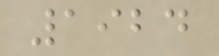1924
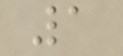1
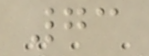73
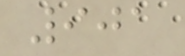901
